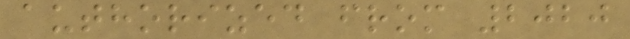authorized from 2020
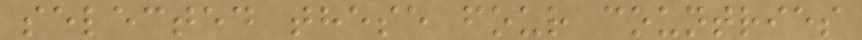selected these four countries
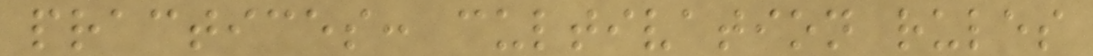practices: cultivation rules
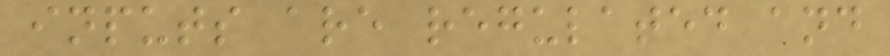inputs are regulated and
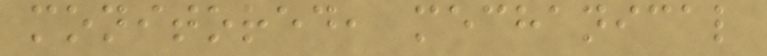monitored, mechanical
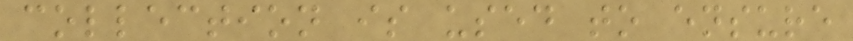collection is used to ensure
